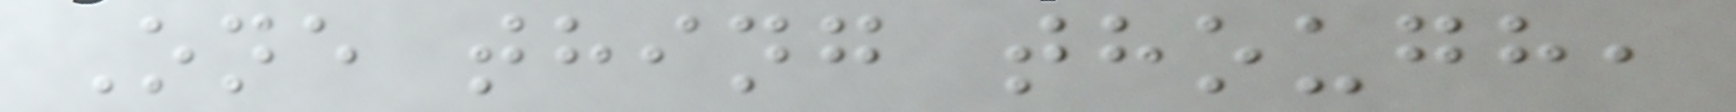One thing though,
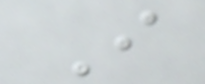I
